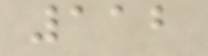112
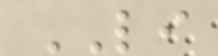LI
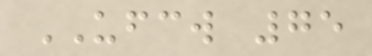UFCW 75
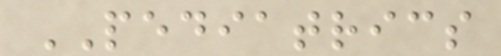PEDIATRICS
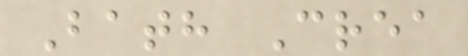Bath Crea
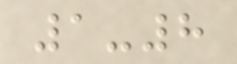1-8
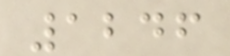1246
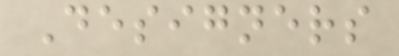Designers
